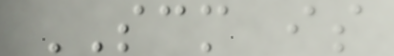SCM is
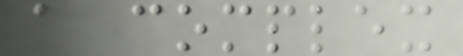a complex
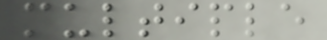multiple
